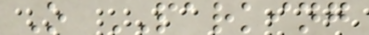O PARKING
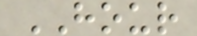HOUR
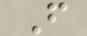F
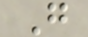G
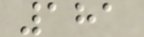181
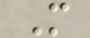M
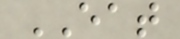EAT
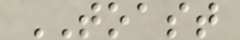TOAST
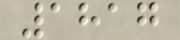1817
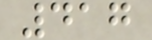417
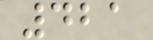421
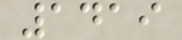1419
